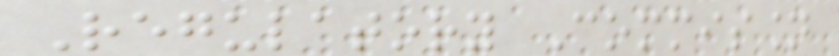Regulatory Commission
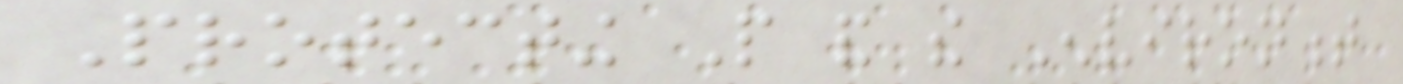Protecting People and the Environment
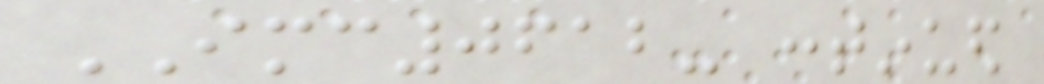IMC0612- continued
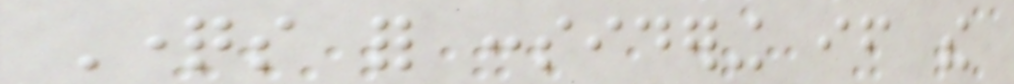Questions for considering if the
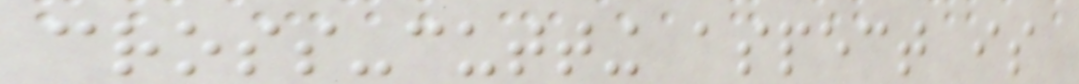cross-cutting aspect is
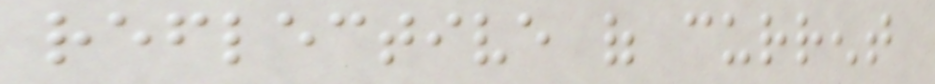reflective of current
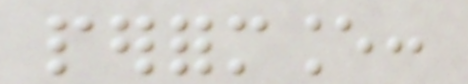performance:
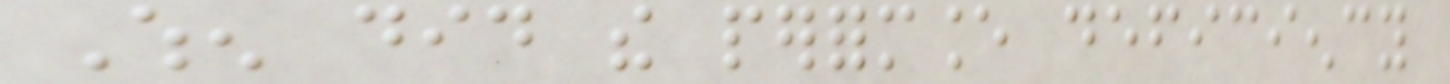When did the performance deficiency
